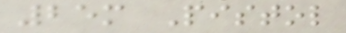25m Pistol
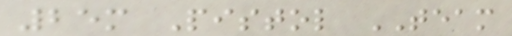25m Pistol TEAM
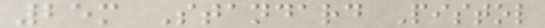25m Standard Pistol
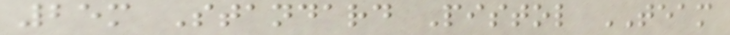25m Standard Pistol TEAM
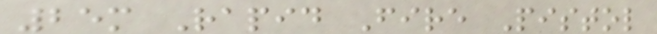25m Rapid Fire Pistol
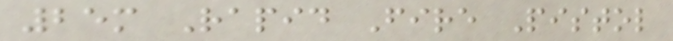25m Rapid Fire Pistol
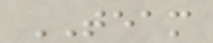TEAM
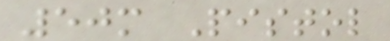50m Pistol
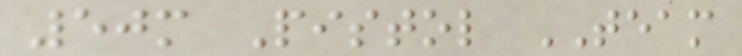50m Pistol TEAM
